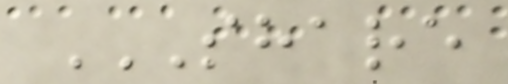SHARE
